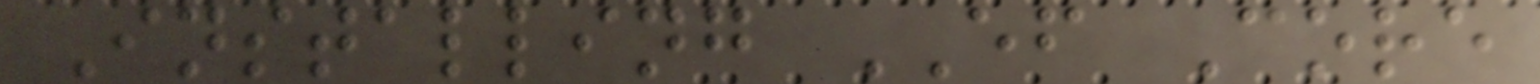Installing EF Core
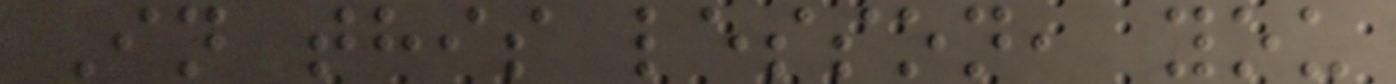In this lesson, you
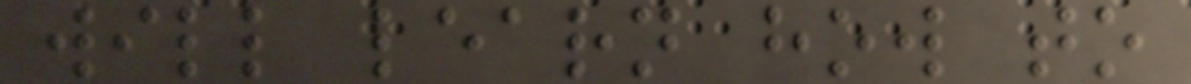will learn how to
